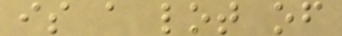is a lot of
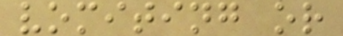vomiting or
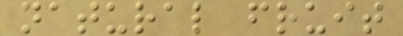natural fruit
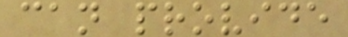can provide
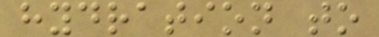hydration to
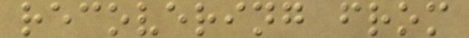recovering from
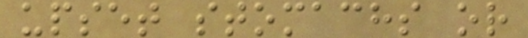upset stomachs or
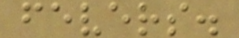fevers.
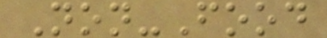Non-Food
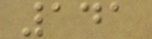141
